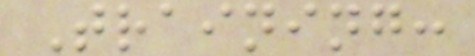Training:
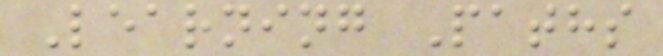Learning Paths
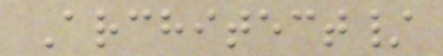Architect/
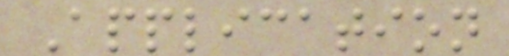Application
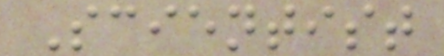Scientist
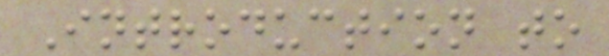Introduction to
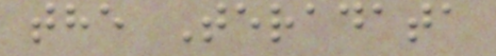the Teradata
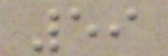59
